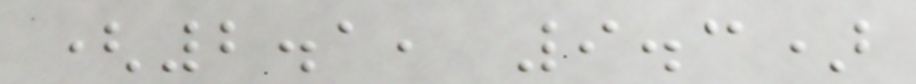(2.1, 9.3)
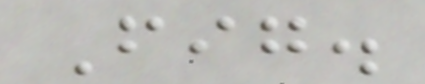Fig.
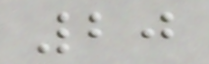20
